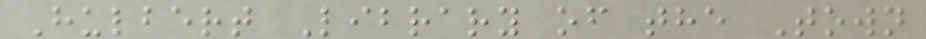Hulbert Library of the Town
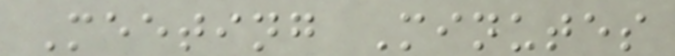Meeting Minutes
